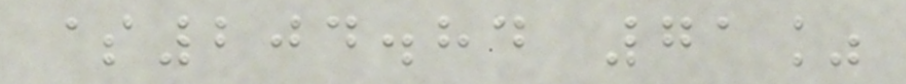$204.84 71%
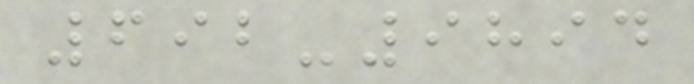692-9894
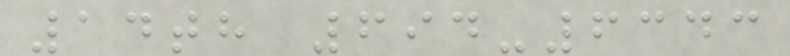14th 694-6343
